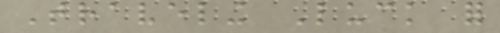Traveling Luck for
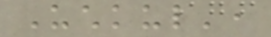Uchkul',
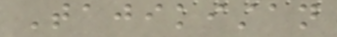Tajikistan
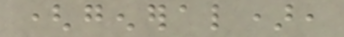(general),
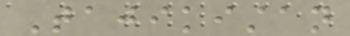Tajikistan
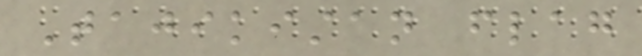Tajikistan flag
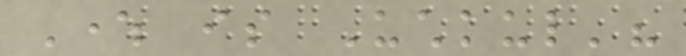Where is Uchkul'?
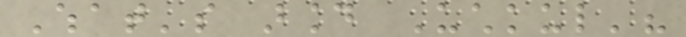What's around Uchkul'?
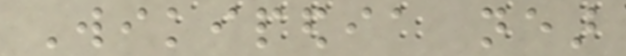Wikipedia near
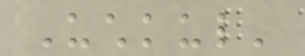Uchkul'
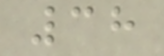38
